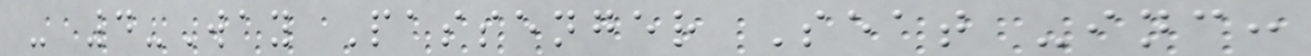- 4-Way Passenger Seat -inc:
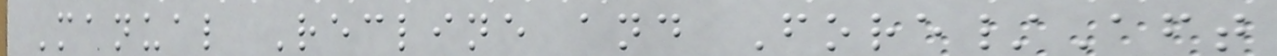Manual Recline and Fore/Aft
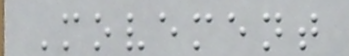Movement
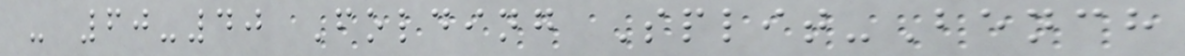- 60-40 Folding Split-Bench
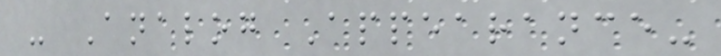- Analog Appearance-
